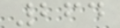264
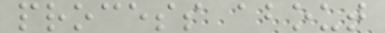process about
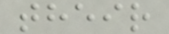their
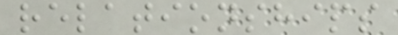relationships
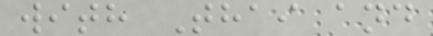with Thai and
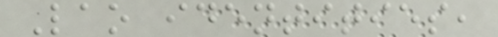Lao identities,
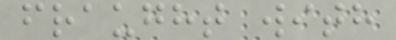fraught with
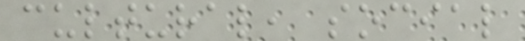cultural, social
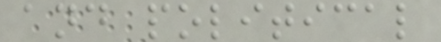and political
